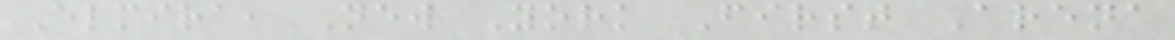Elmira, New York First Arena
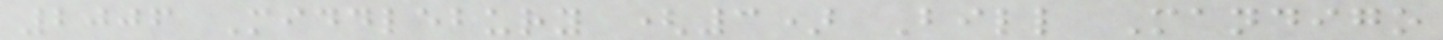2006 Middlebury (3) Bill Mandigo
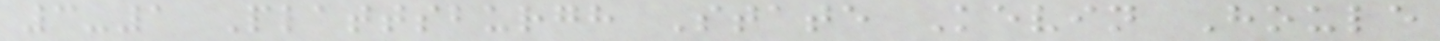3-1 Plattsburgh State Kevin Houle
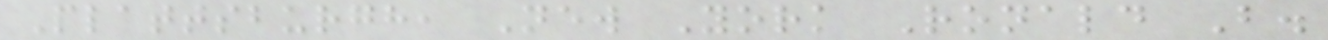Plattsburgh, New York Ronald B.
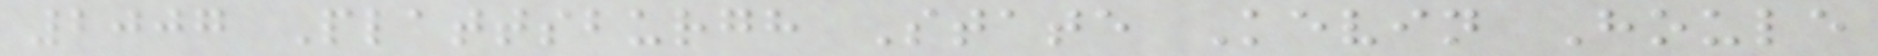2007 Plattsburgh State Kevin Houle
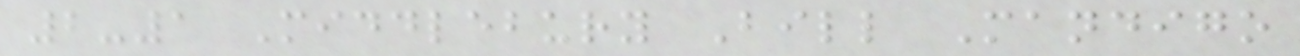2-1 Middlebury Bill Mandigo
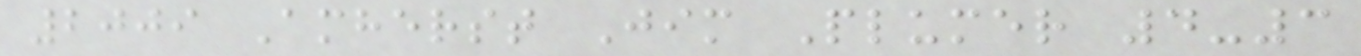2009 Amherst Jim Plumer 4-3
